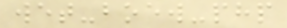wet-boew-php
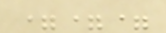===
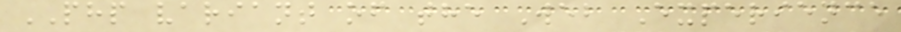PHP variant of the Web Experience
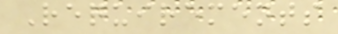Requirements
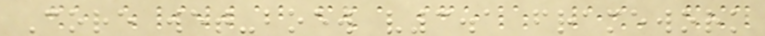Core wet-boew v3.1 framework
